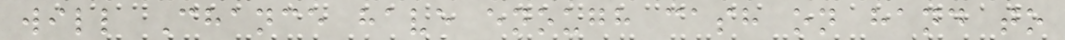will Chance have enough cash on hand to
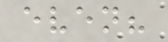even?
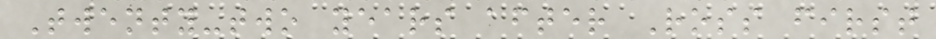Twenty-two years after Ross first
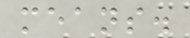means.
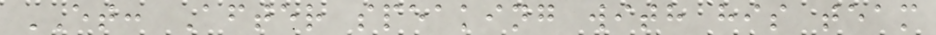ET: After speaking with his team
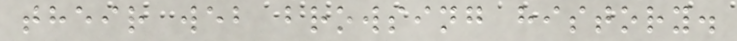their web browsing history.
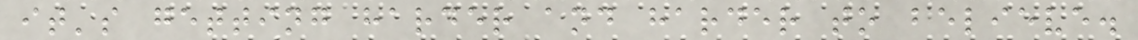it's getting harder and harder to believe.
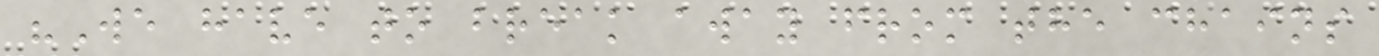"We have to break away from the chains
